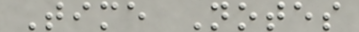Time Notes
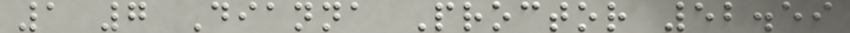1 7 Dianna Proctor 52.59
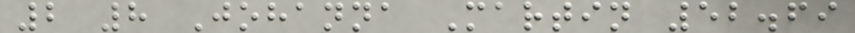2 8 Johanna Martin 52.69
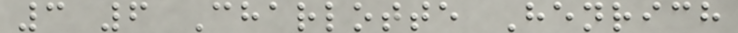3 6 Charlotte Henrich
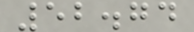52.74
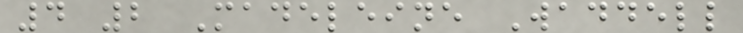4 2 Madeleine Waddell
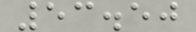53.50
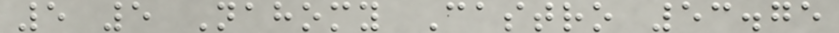5 5 Nahomy Castro 53.75
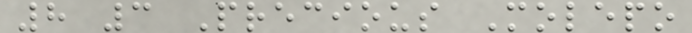8 3 Precious Molepo
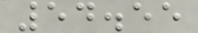54.55
